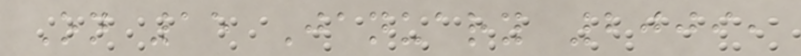On 15 January 2009,
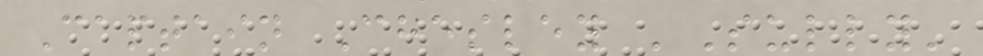Captain Chesley 'Sully'
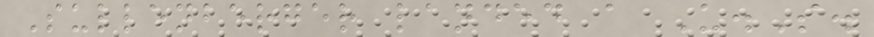Sullenberger landed a U.S.
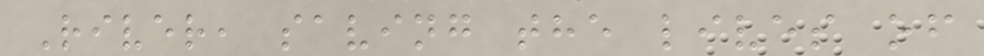River, saving the lives of
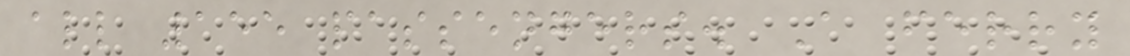all 155 passengers. A ferry
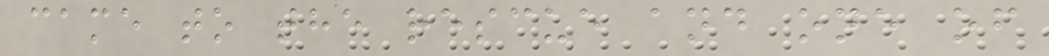came to the rescue and one of
